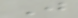J
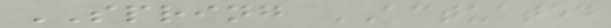SPRING ACTUATED
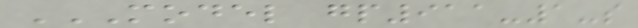MODEL GP911-1-S
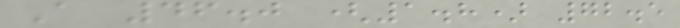A 46.0 (1.8) 72.5
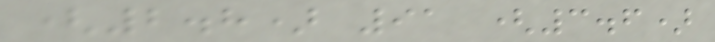(2.8) 91 (3.6)
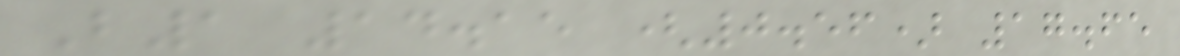B1 14.15 (0.56) 17.65
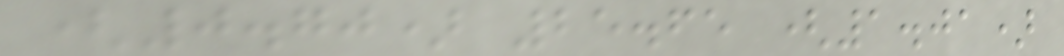(0.70) 25.65 (1.01)
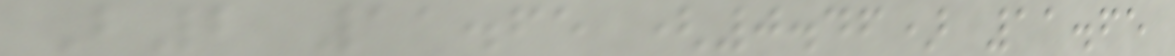B2 11.65 (0.46) 11.65
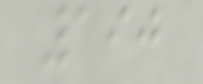190
